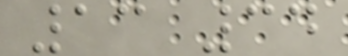13 34
